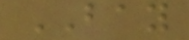BAY
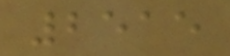2515
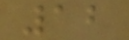12
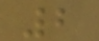2
